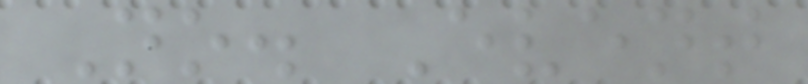No. Event
